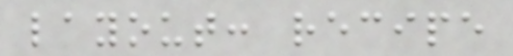layout: recipe
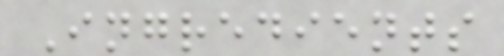Ingredients
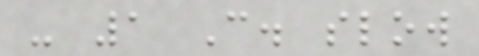- 1 C. slow
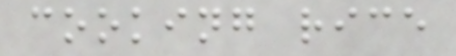cooking rice
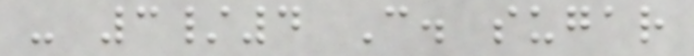- 3/4 C. sugar
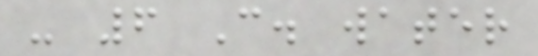- 6 C. water
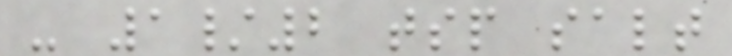- 1/2 tsp salt
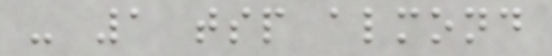- 1 tsp almond
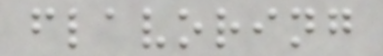flavoring
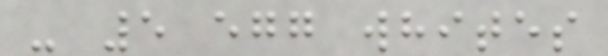- 5 egg whites
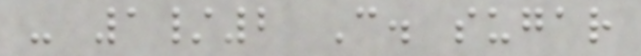- 1/2 C. sugar
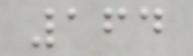164
